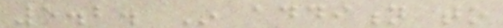5.2. In addition to
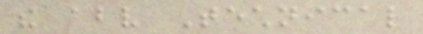the above Technical
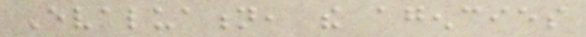Evaluation, the agencies
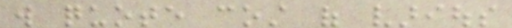will quote cost of various
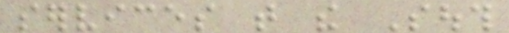services that the South
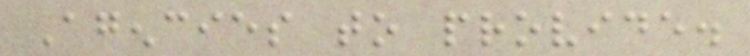Agencies to provide.
